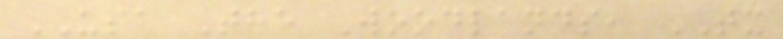USA The Woodlands, TX
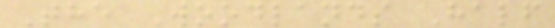The Woodlands Half
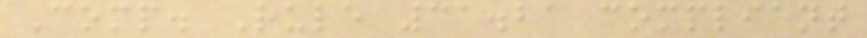Comp. Rule 31.21 compliant
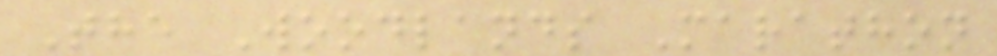The Woodlands Marathon
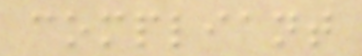compliant
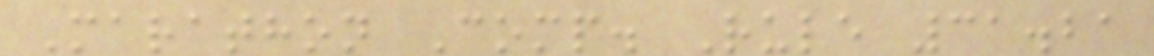Marathon Comp. Rule 31.21
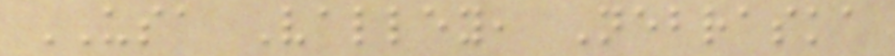USA Valley, Nebraska
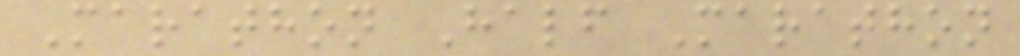Marathon Half Marathon
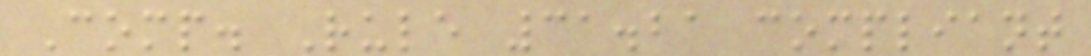Comp. Rule 31.21 compliant
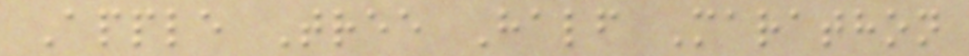Apple Tree Half Marathon
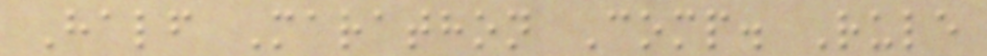Half Marathon Comp. Rule
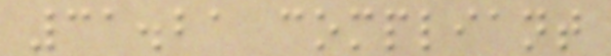31.21 compliant
